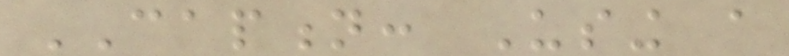CAPTION: Using a
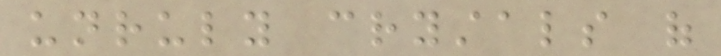unruly crystals of
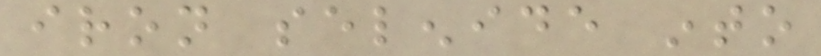iron selenide into
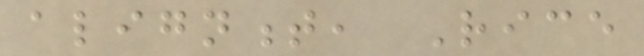alignment, Rice
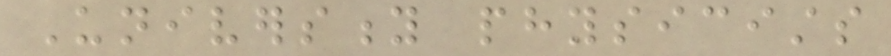University physicists
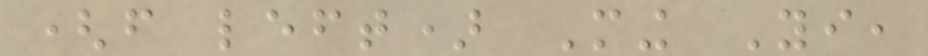(from left) Ming Yi,
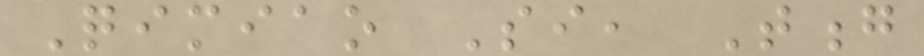Qimiao Si, Tong
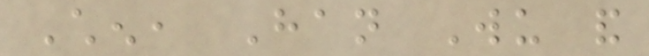Chen, Han Wu and
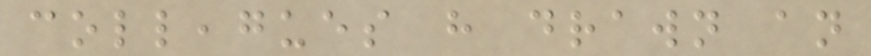colleagues have drawn an
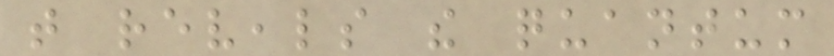that reveals the quantum
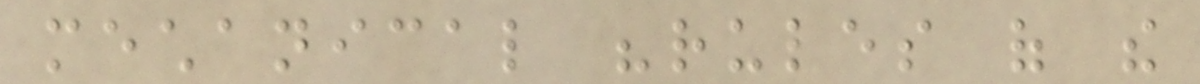mechanical "rules of the
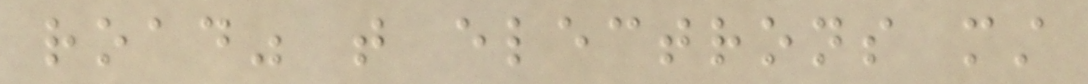road" that electrons must
